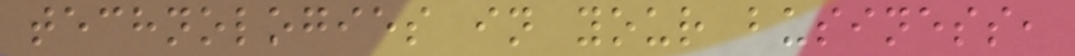technologies in your business,
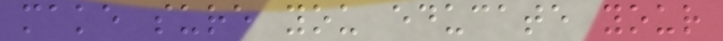make sure you educate your
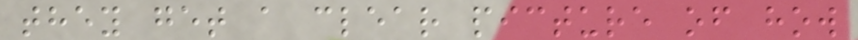they get a clear picture of how
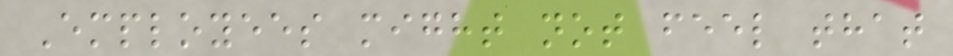Employees might not feel that
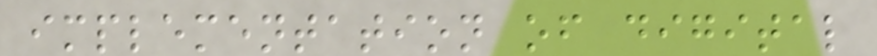implementation of digital
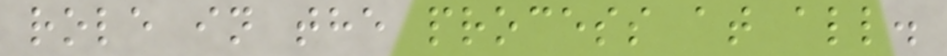role in the process at all.
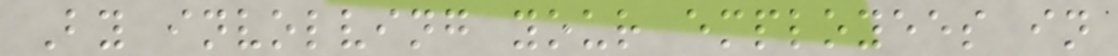By involving your employees in
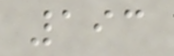193
